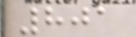801
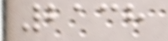2138
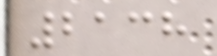2138
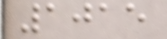1015
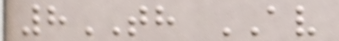8TH AV
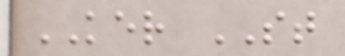KER ST
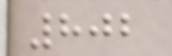802
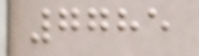7785
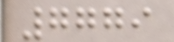7779
